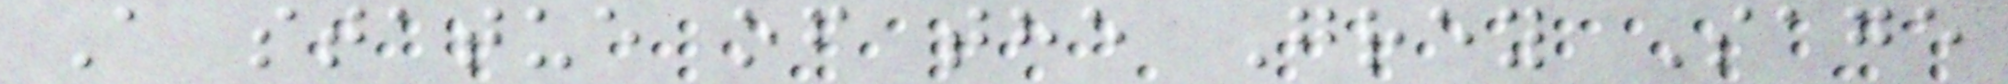A statue of the Grey Sage
